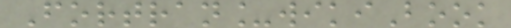Fortran_wikiBook
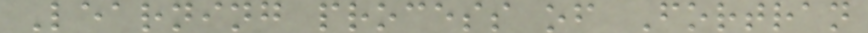Learning process of Fortran
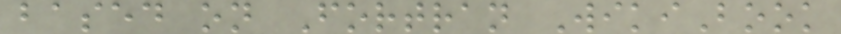based on Fortran WikiBook
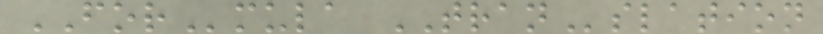FORmula TRANslation
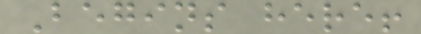Begins here!
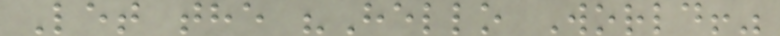Let the "Hello World!"
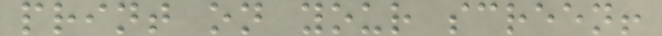print on your screen!
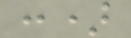:)
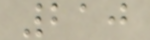210
